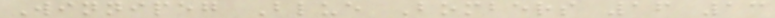Winnipeg Blue Bombers 16 13
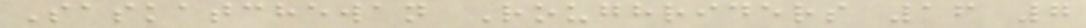Saskatchewan Roughriders 16 7
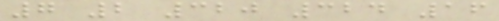7 2 320 324 16
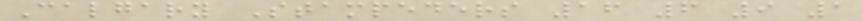Calgary Stampeders 16 6 9 1
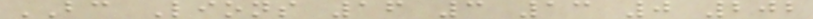BC Lions 16 3 13 0 202
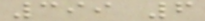399 6
